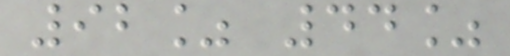92% 44%
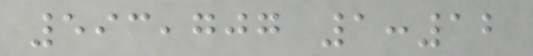593,707 1:12
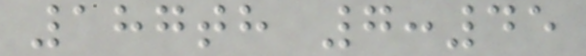187th 7:45
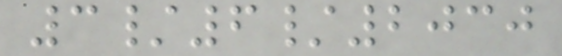3/6/2030
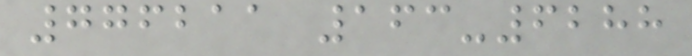776211 163-6288
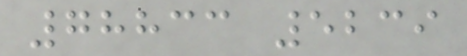78833 5239
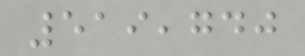519,740
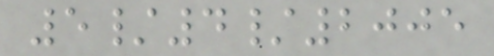5/4/2005
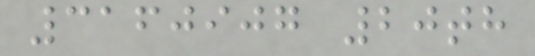3160907 20th
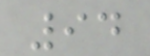94
